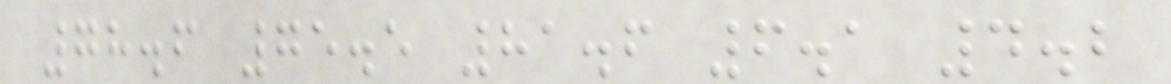78.6 75.5 81.6 6.1 4.2
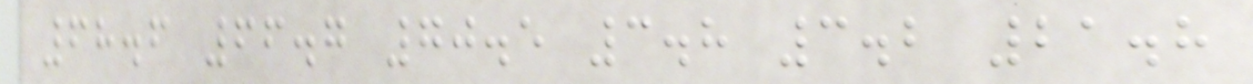68.6 66.7 70.5 3.8 3.2 21.8
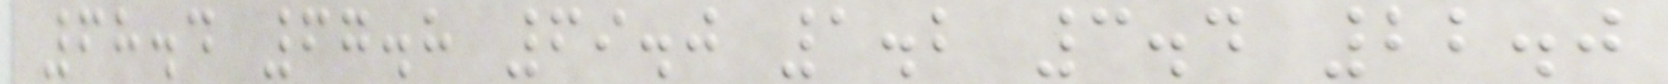68.4 67.8 69.0 1.2 3.4 22.0
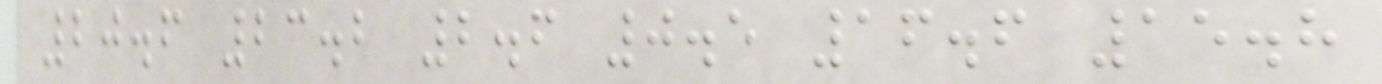20.6 23.2 2.6 0.5 16.6 15.8
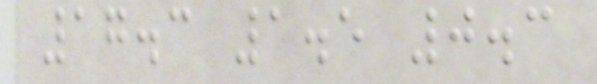17.3 1.5 0.3
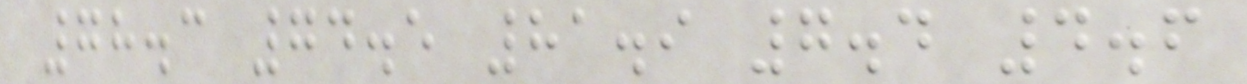78.3 74.5 81.9 7.4 4.6
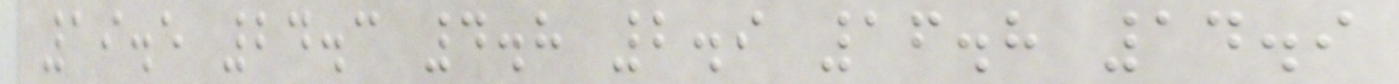19.5 24.3 4.8 2.9 16.8 14.9
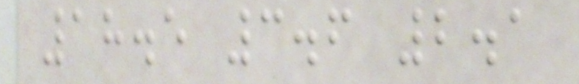18.5 3.6 2.1
